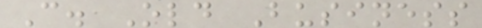C. Old Business
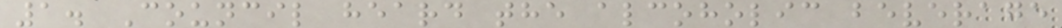1. Council heard the alcoholic beverage
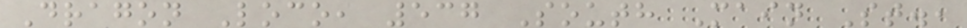Dragon Loco, 537 South Main St.,
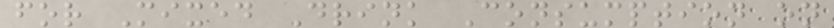for Mixed Drink Consumption on
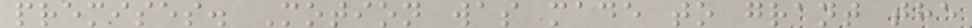premises. Motion was made to grant the
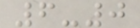6-0
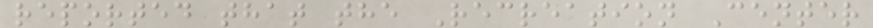reported that the Recreation Center
